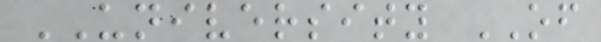UNIVERSITY OF
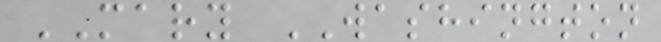MARY WASHINGTON
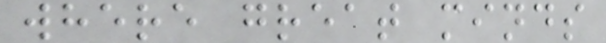where great minds
